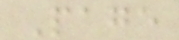Page
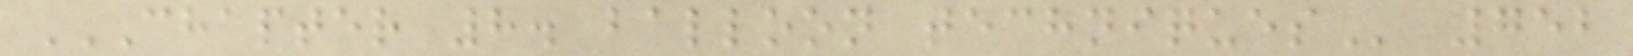CHAPTER 8. BALLOON TECHNIQUES 752
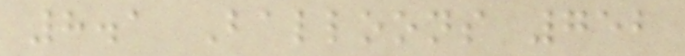8.1 Balloons 752
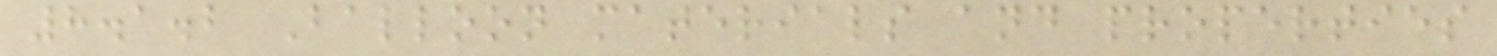8.1.2 Balloon materials and properties
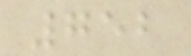752
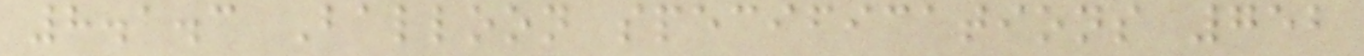8.1.3 Balloon specifications 752
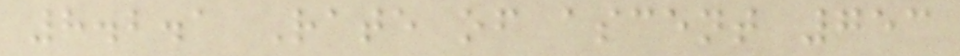8.2.1 Rate of ascent 753
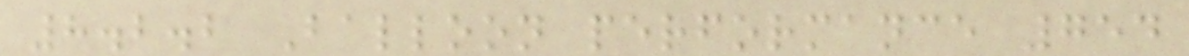8.2.2 Balloon performance 754
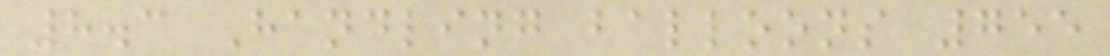8.3 Handling balloons 755
